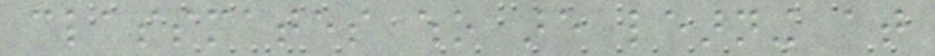classmates who are learning at
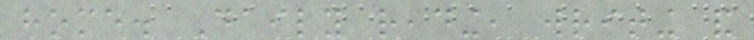home. Daily reading, writing and
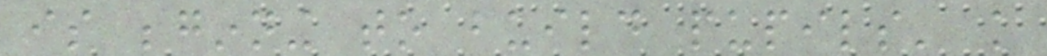is beginning to build pupils' knowledge
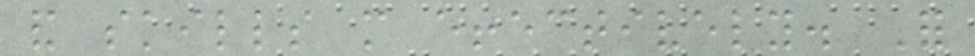and skills more effectively. For
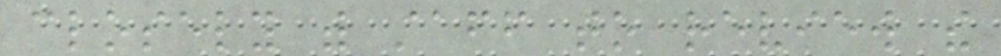closely with staff to review the
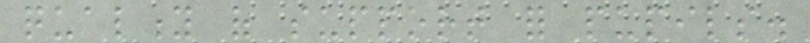quality of support for pupils.
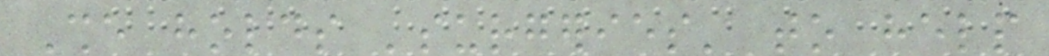She holds 'surgeries' to help
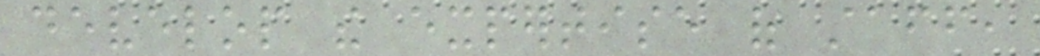develop the expertise of staff,
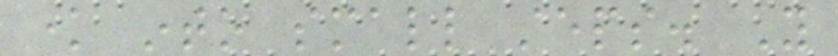know into small steps. You
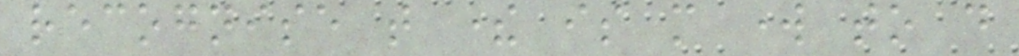recognise that there is more work to do
